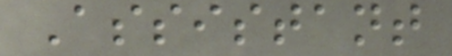Assistant
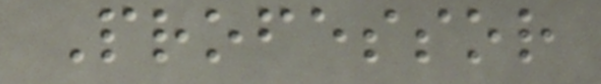Professor
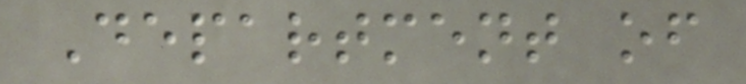Department of
